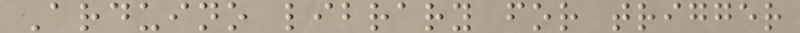Arduino library for trigger
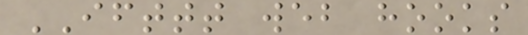IFTTT web hooks
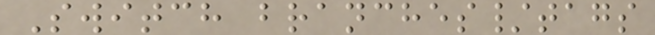Switch branches/tags
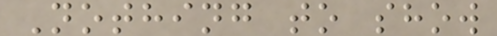Nothing to show
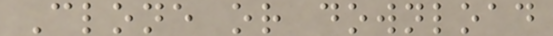Clone or download
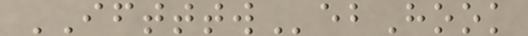IFTTTWebHook
